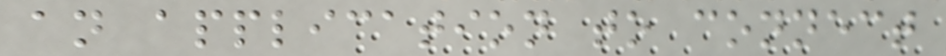an application to connect
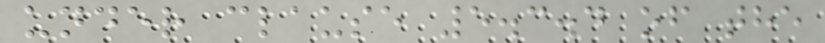under clause 5.3.4 of the
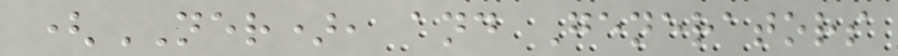(NER), and Generators
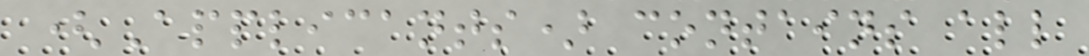(Applicants) contains all
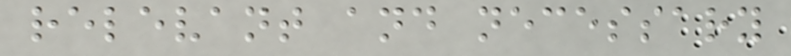relevant and necessary
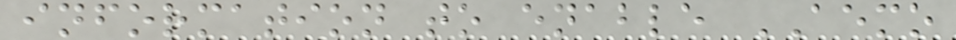information to enable AEMO
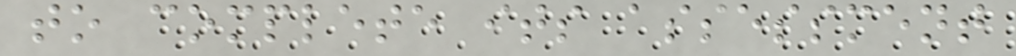to complete its assessment
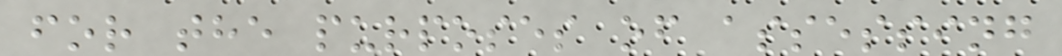for the purposes of assessing
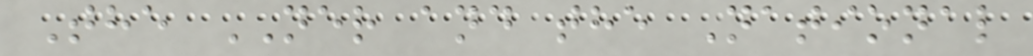The NER and the National
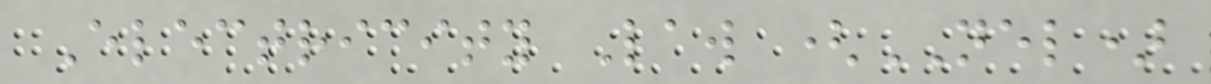Electricity Law (NEL)
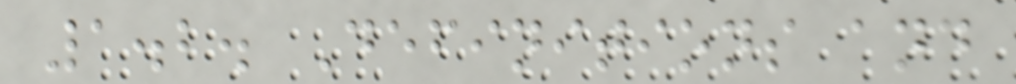1.2. Definitions and
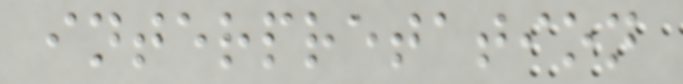interpretation
